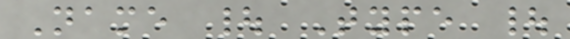Name | Type |
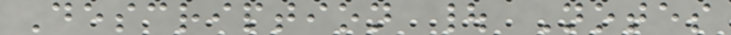Description | Notes
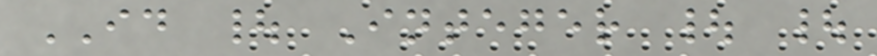ID | Integer | |
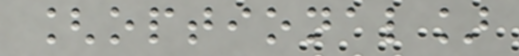[optional]
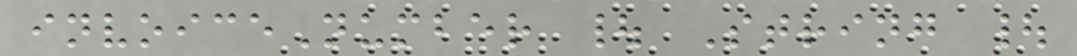invoiceNumber | String |
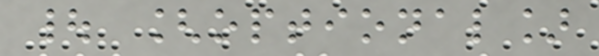| [optional]
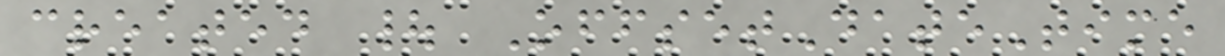created | OffsetDateTime
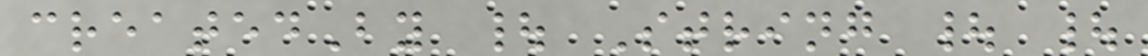createdBy | String | |
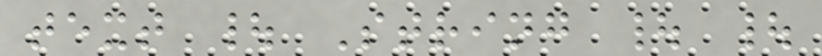text | String | |
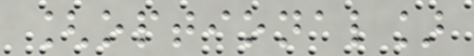[optional]
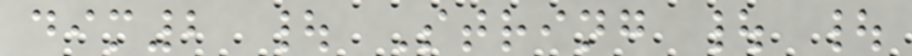dim2 | String | |
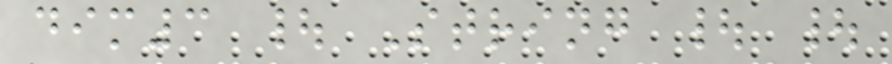dim3 | String | |
